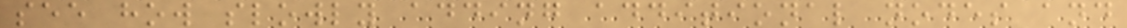see how slowly adding additional nodes and
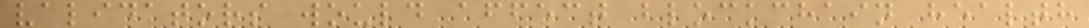validators would affect blockchain health
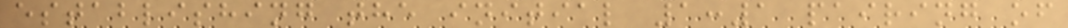establishing the initial 1:1 pairing of
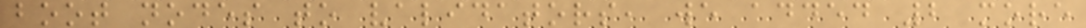boot nodes to validators, we added 2 more
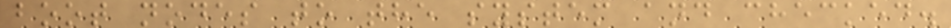boot nodes to the system and checked.
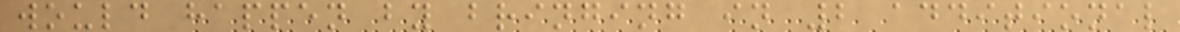would happen by bringing in 2 additional
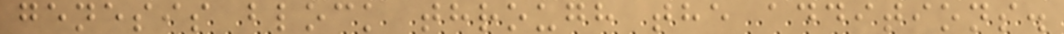genesis block through the additions.
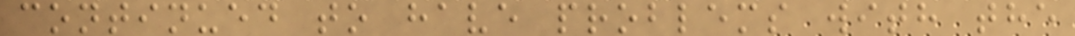continued to have problems with the
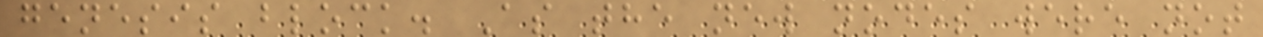genesis block. As the new nodes were not
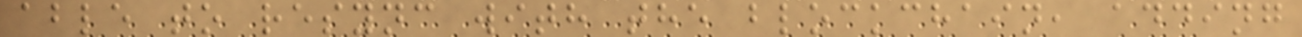able to resync with the blockchain, adding
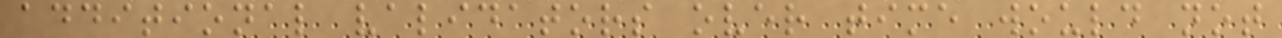additional validators over time would not
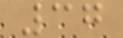37
